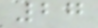27
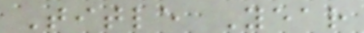Title Year
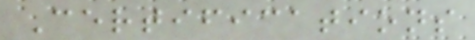Certifications
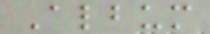Album
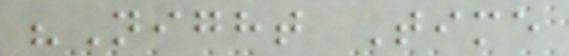"Night Time
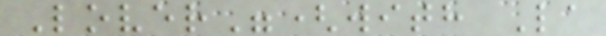Lover"(with La
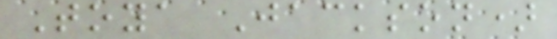Toya Jackson)
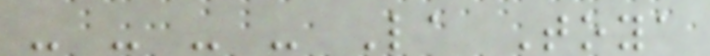- - - - La Toya
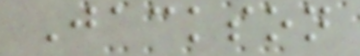Jackson
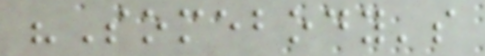"Somebody's
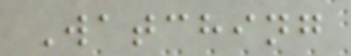Watching
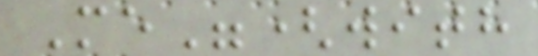Me"(with
